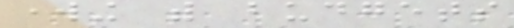working with budgets
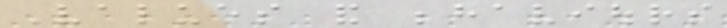Values and behaviours
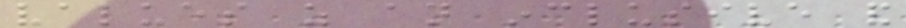values as an inclusive and
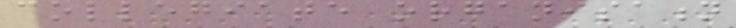collegiate organisation
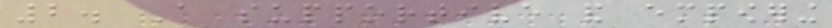2. A supportive and empowering
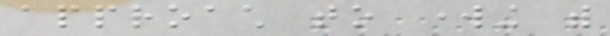approach to working with
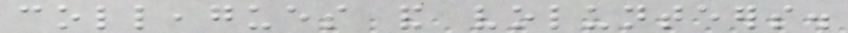colleagues and volunteers.
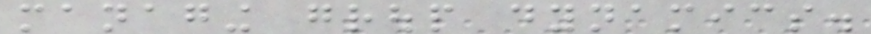managing group dynamics.
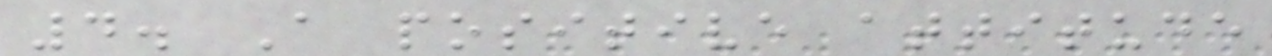4. A positive attitude
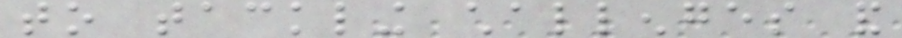to tackling challenges and
